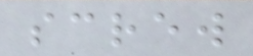screw
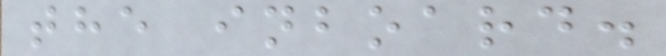the inboard.
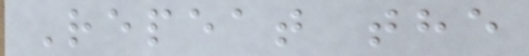Repeat the
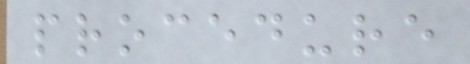procedure
